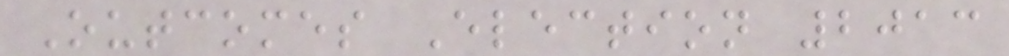Outcomes Election 2013
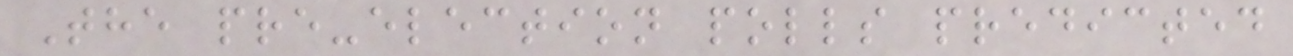The pre-election polls predicted
